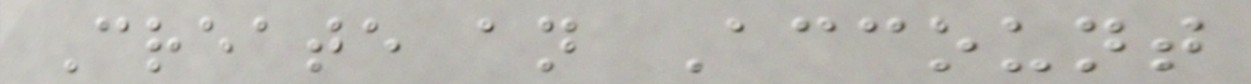Create an Account
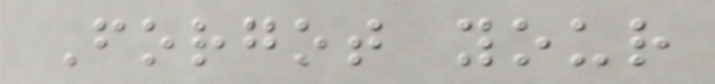Forgot your
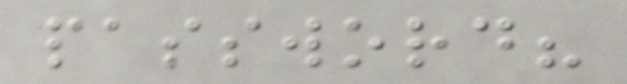password?
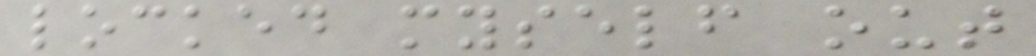locked myself out
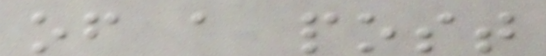of a post
